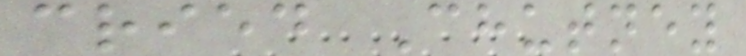cried Chutney
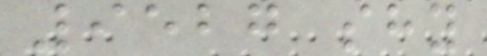9527 shy
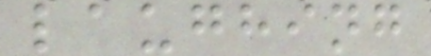laughing
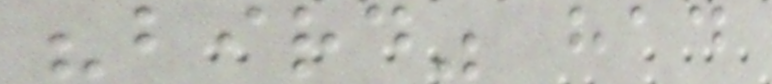"bird" had
